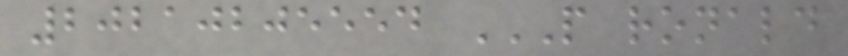20210205554 P RONALD
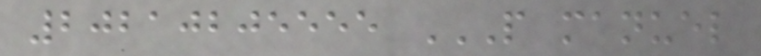20210205555 P MANUEL
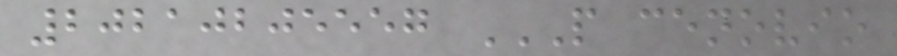20210205557 P CENOVIO
